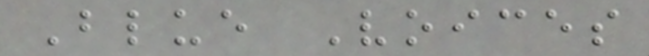Blue Voices
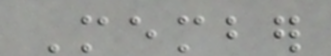Member
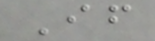If
